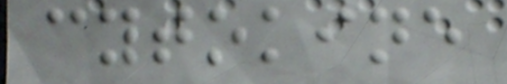cytokine
